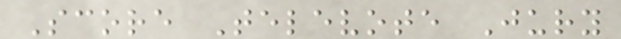Score Televote Jury
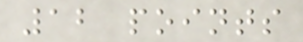12 points
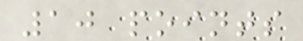10 points
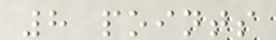8 points
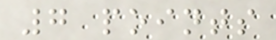7 points
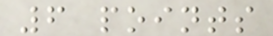6 points
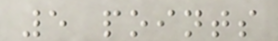5 points
